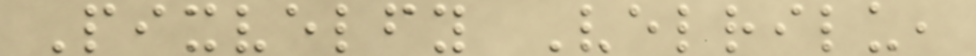Pixvelfy Velrilu,
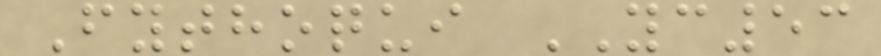Fythoqui YC53
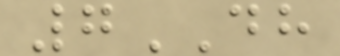7DH
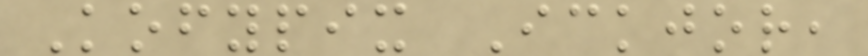Kofypix Ickjor,
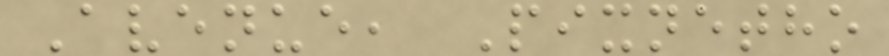Avenue, Pixnetho
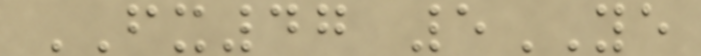FX47 5YE
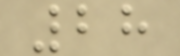28
